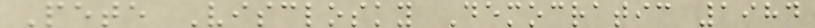Pete Visclosky Democratic 1984
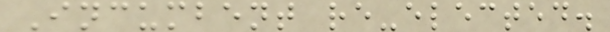Incumbent re-elected.
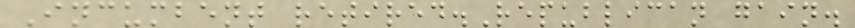Incumbent retired.Republican gain.
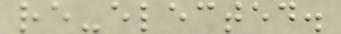re-elected.
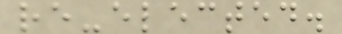re-elected.
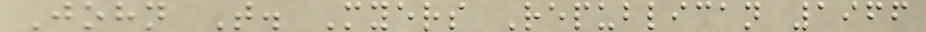John T. Myers Republican 1966
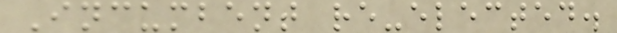Incumbent re-elected.
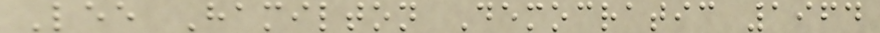Lee Hamilton Democratic 1964
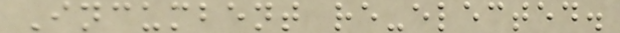Incumbent re-elected.
